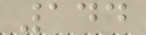144
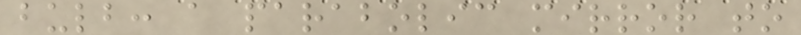bulb: a parabolic mirror to
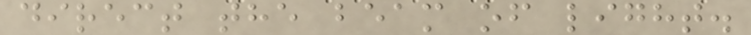direct the beam of light.
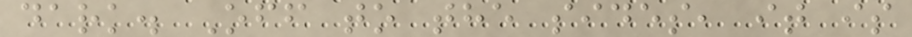dark. Off to the sides, it is
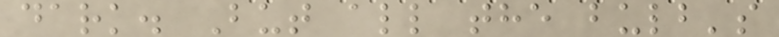dark. But all the bulb's
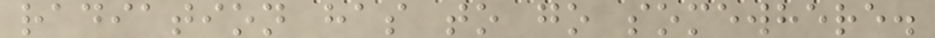radiation has to go somewhere.
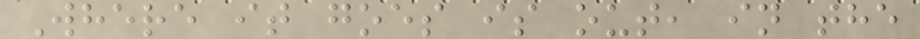Where it goes is out, in the
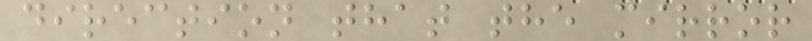direction that the mirror
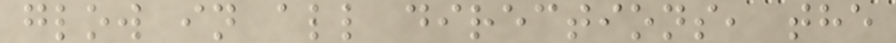glow in all directions, the
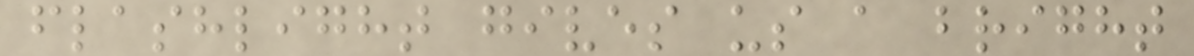flashlight gives us a bright
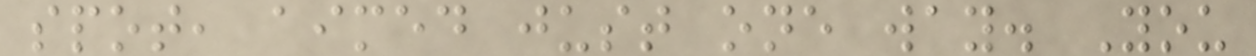spot, aimed just one way. You
